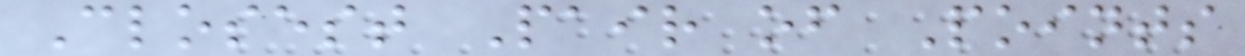Closest Pair of Points
